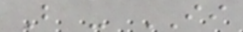B - II
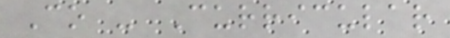Co - Curricular
